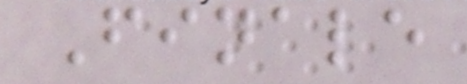Finale
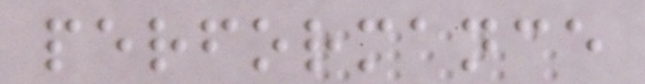performance
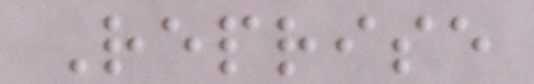Reprise
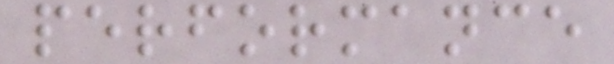performance
